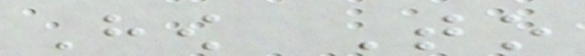How To
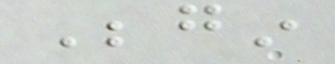Begin
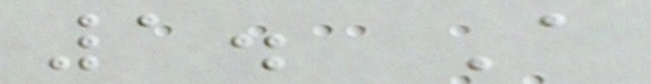1. A
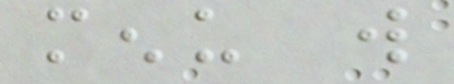menu will
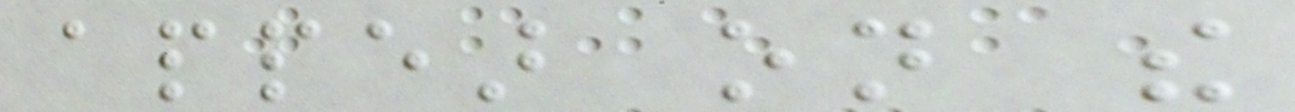appear on the
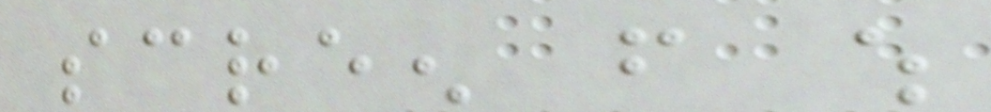screen from which
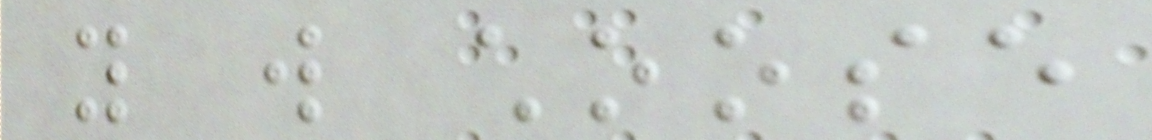you will choose
